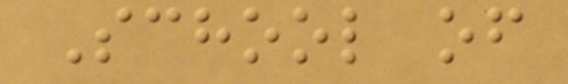School of
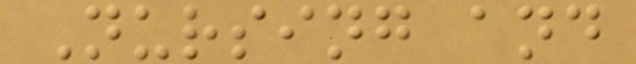Nursing and
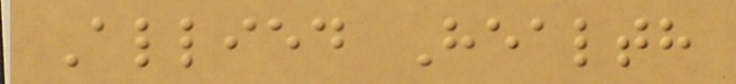Allied Health
